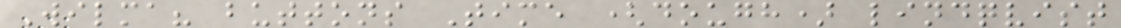Wilma? buttons Time (dough) lindqvist
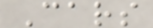Cars
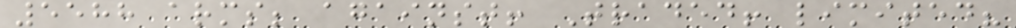5588 arms; against! Traded! limited?
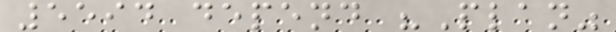5594 depend "Plan"
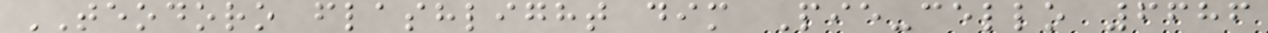TEODORO flashlight dim Pie-cello 6686
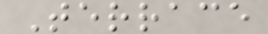Terrace
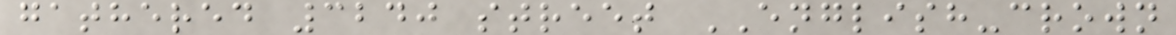gathered 3240 street ENGLISH-crown
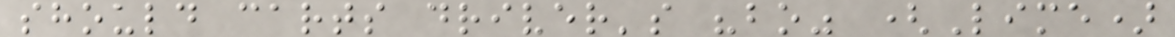should carts driver's "bo" (Lime)
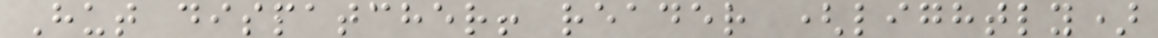Hut dispatcher! reader (lightly)
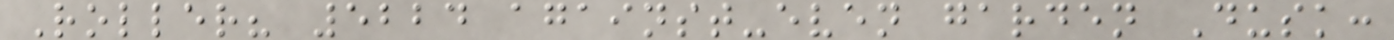Roller? 5224 against-even garden Dusk:
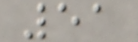51
